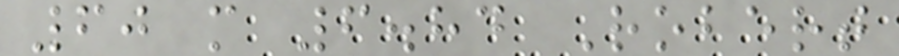60 m 6.84 Robert
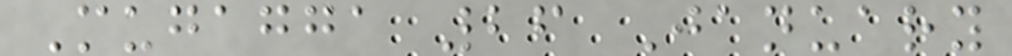Mugagga 26 January
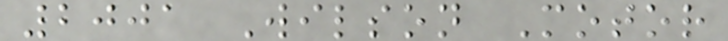2001 Wilson Motor
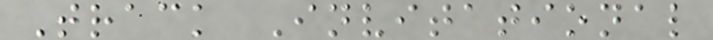Track Invitational
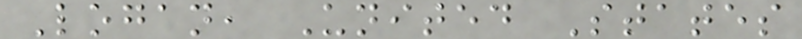Logan, United States
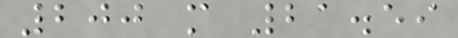200 m 21.59
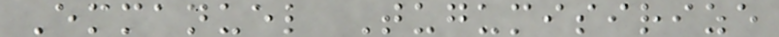Emmanuel Tugumisirize
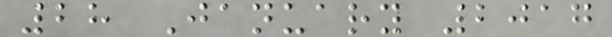28 January 2017
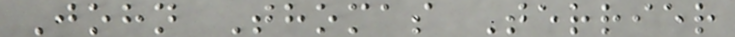John Thomas Terrier
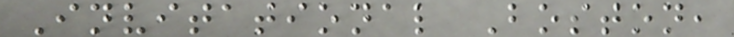Invitational Boston,
